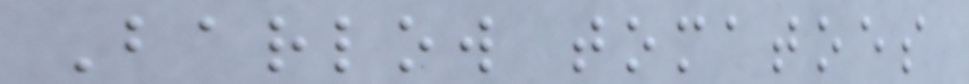Barlow tomatoes
